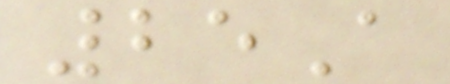25A
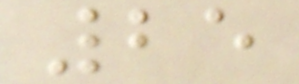25
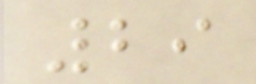29
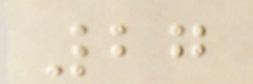27
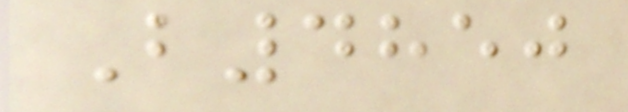B4850
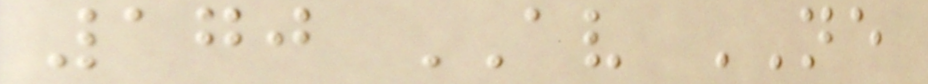170 AV NE
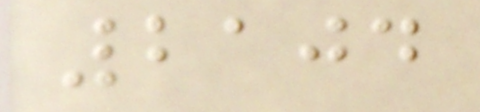2104
